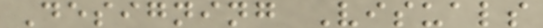Designing Visuals
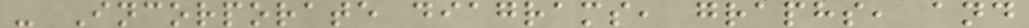- Incorporate diagrams, graphs, and
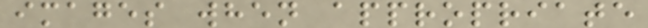images when appropriate
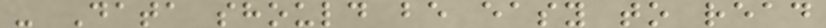- Data should be easy to read
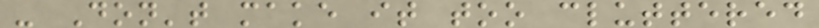- Don't make it too cluttered
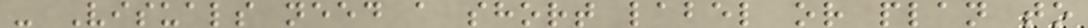- Visuals need a short label or plan to
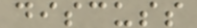discuss
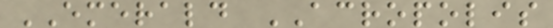EMERALD ACROPOLIS
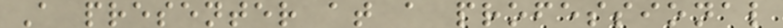A presenter at a professional
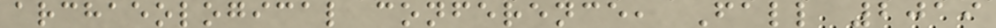archaeological conference, Fall 2019
